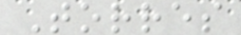Torres
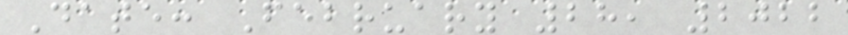Date: February 28, 2022
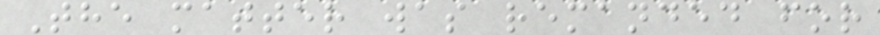The matter was remanded for
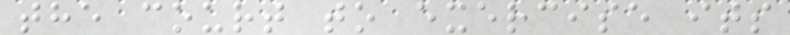the court to exercise its
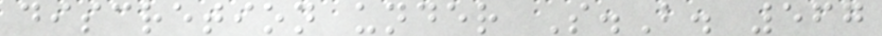discretion under S.B. 567
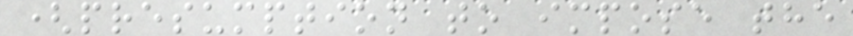(presumption to impose the
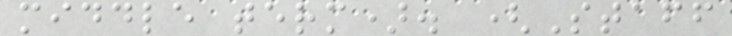middle term). (Staff
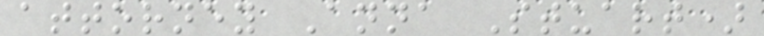attorney Anna Stuart)
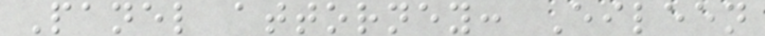Panel attorney: Eileen
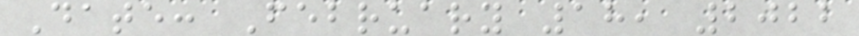Date: February 18, 2022
